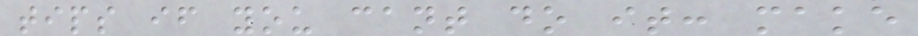tips if you cant do it: make
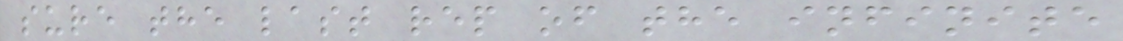sure the last rep of the infinite
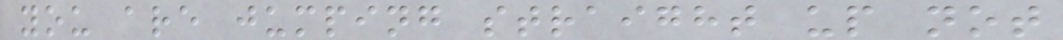you are jumping straight up not
